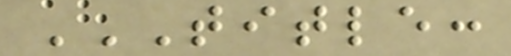TITLE:
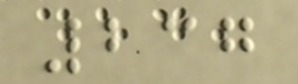237
